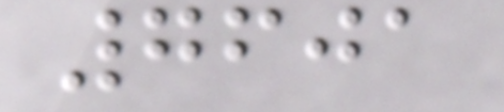7601
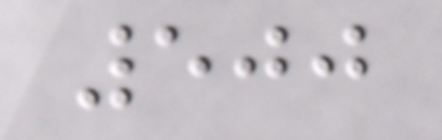500
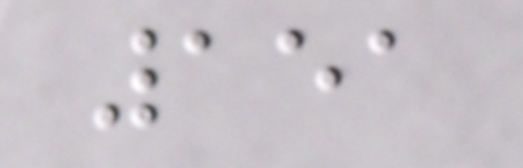151
